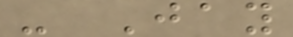- Jay
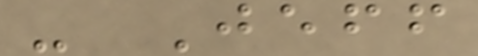- Jeff
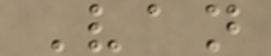Van
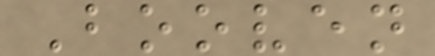Booven
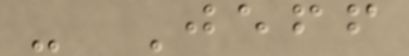- Jeff
